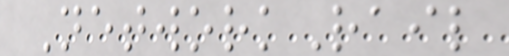NetworkRail
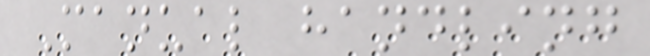Manual handling
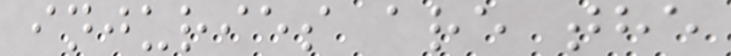injuries are the
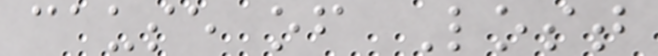cause of Lost
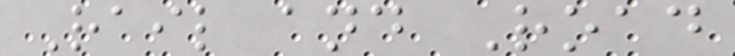Rail and Road
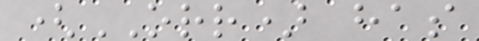(ORR) has
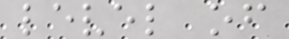level of
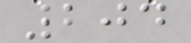204
